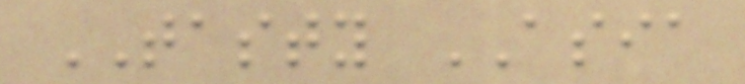TASTY ASIA
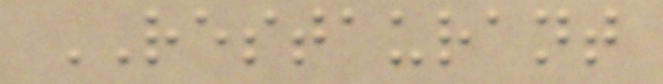RESTAURANT
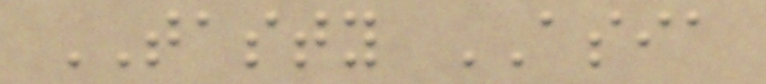TASTY ASIA
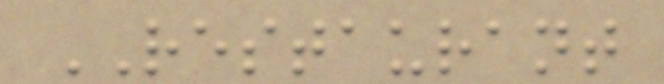RESTAURANT
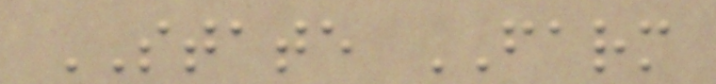STATE FARM
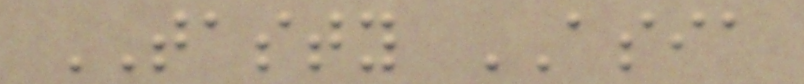TASTY ASIA
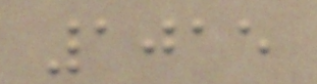1015
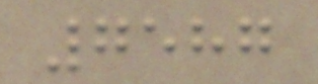7587
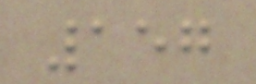157
